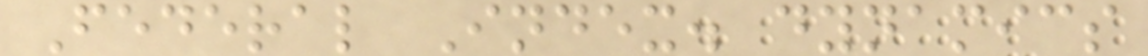Federal Index. dynamics
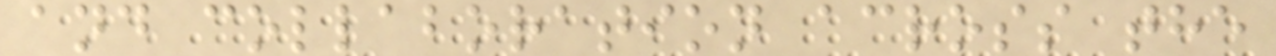and collaboration across the
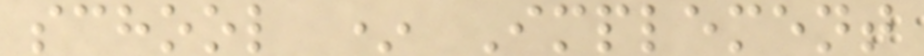school * Implement
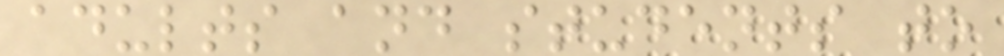adults and students to
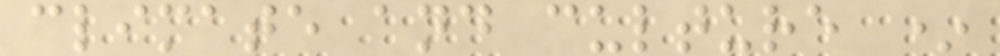climate and culture *
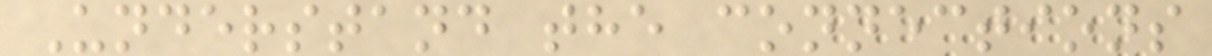Understand the connections
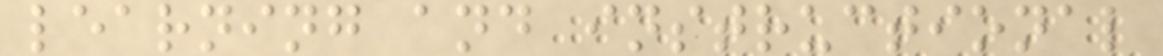learning and instructional
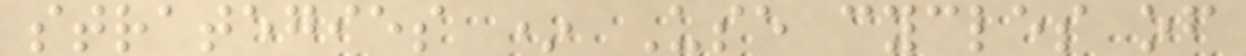strategies * Use cycles of
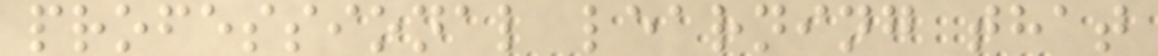professional learning that
